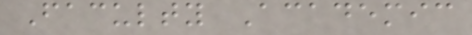Faculty Academic
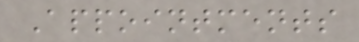Appointments
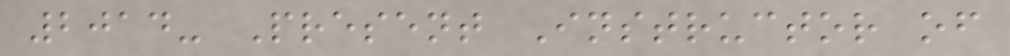2014- Present Instructor of
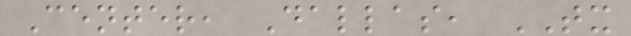Center, Dallas, TX
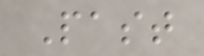Past
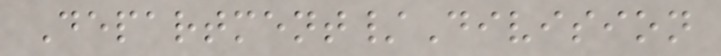Department/Division
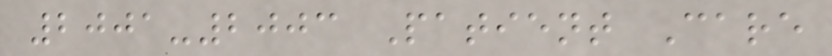2001-2003 Patient Care
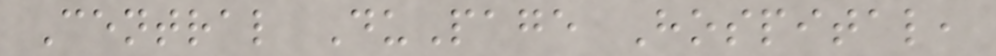Central DuPage Hospital,
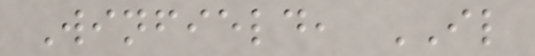Winfield, IL
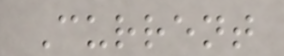Current
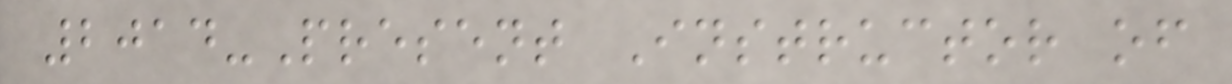2014-Present Instructor of
